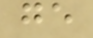ge
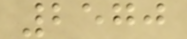2570
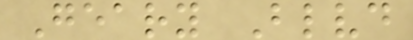Geary Blvd
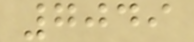7049
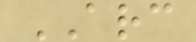ARC
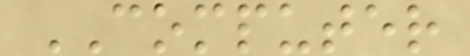COMPUTER
